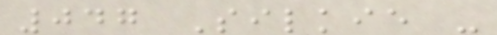047 Silkie -
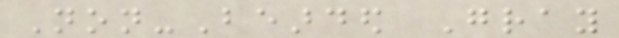Non-Bearded Gray
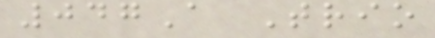047A Trio
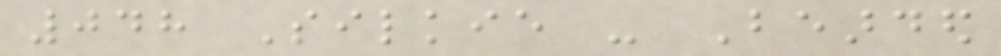048 Silkie - Bearded
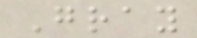Gray
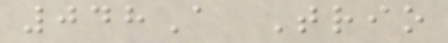048A Trio
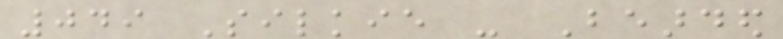049 Silkie - Bearded
